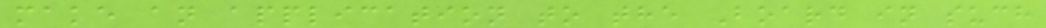make an application to the Board in such
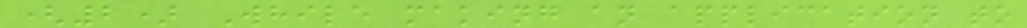(2) While making an application to
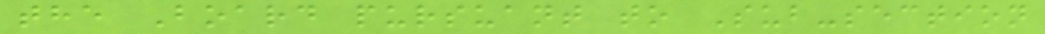the Board pursuant to Sub-section
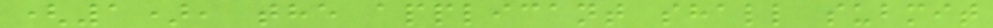(1), the applicant shall submit
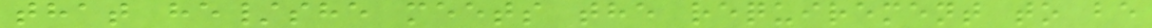that he/she meets the requirement to be
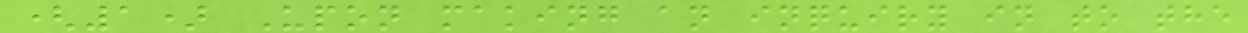(1) Upon making an inquiry in to the
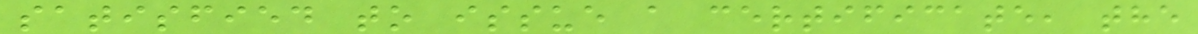satisfied to issue a certificate, the
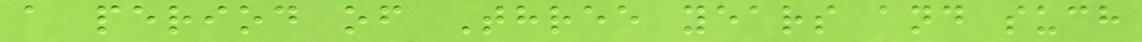a period of Three years and such
